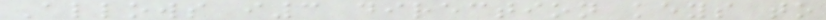Allows i3 direction keys to
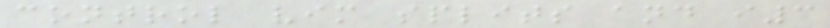control vim splits and i3
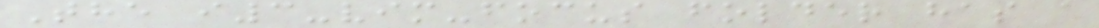The i3-vim-focus folder has a
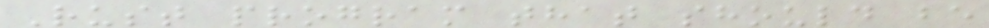Rust program that should be
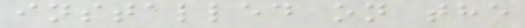installed on the
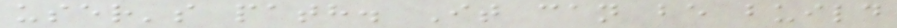user's path. It can be build
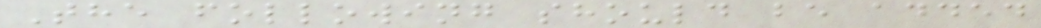The following should be added
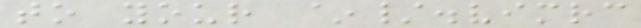to your ~/.vimrc
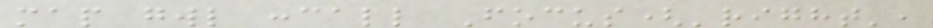map gwl :call Focus('right',
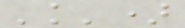'k')
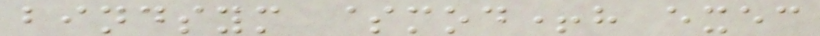bindsym $mod+h exec
